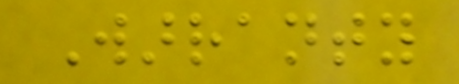Warranty
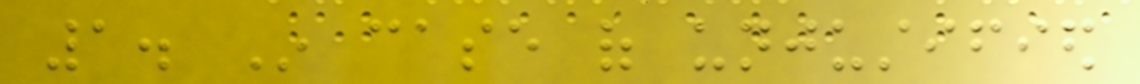1. In case of unjustified
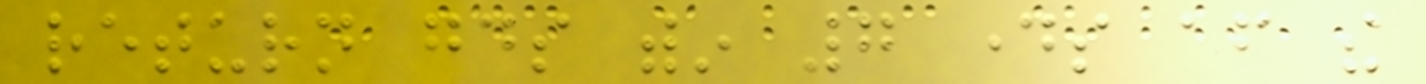return goods within 7 days after the
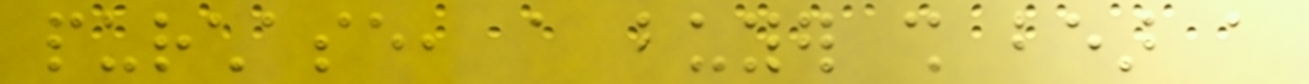purchase, a buyer shall bear a
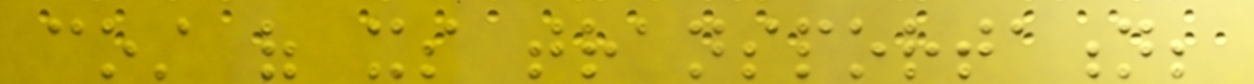cost of its transportation;
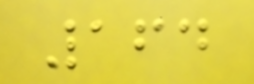164
